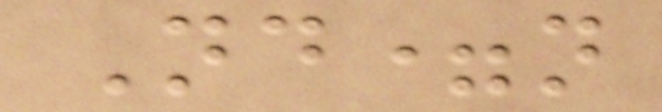Nd=n
